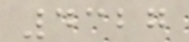4327
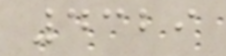4329
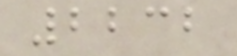2232
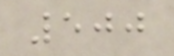500
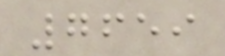7659
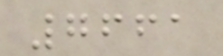7661
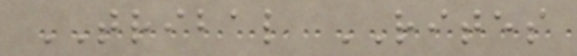TRIBAL RITES
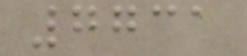7731
